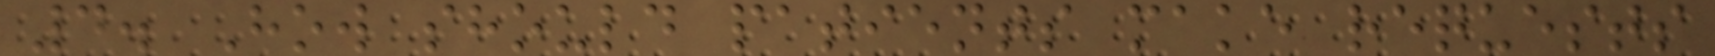4. How should patients make requests
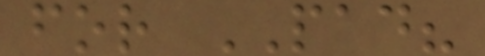for PAD?
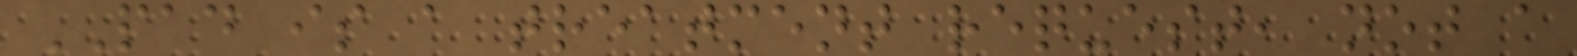PAD is a treatment request, not a
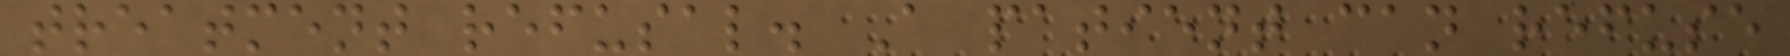treatment refusal. A patient can refuse
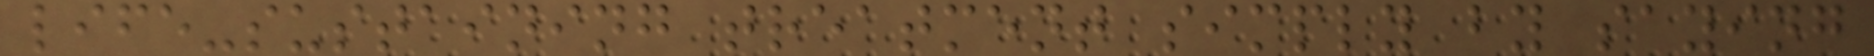life-sustaining treatment simply by saying
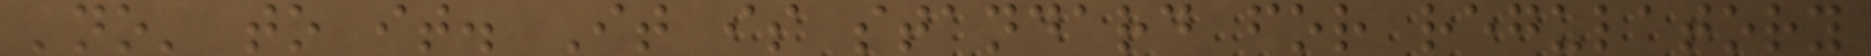'no' to it. It is standard for regulatory
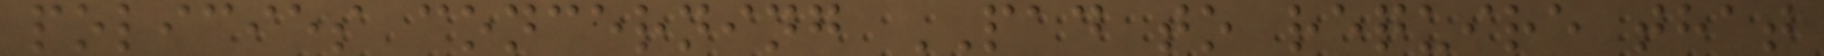policies concerning PAD to require that
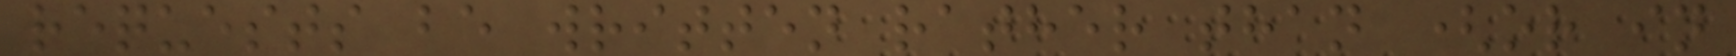requests be written rather than (or in
